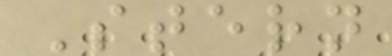Stern
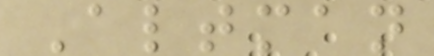Altman
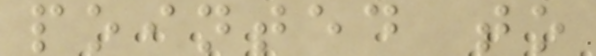pointed to
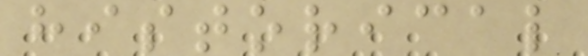historical
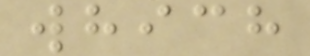which
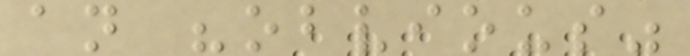an "obvious"
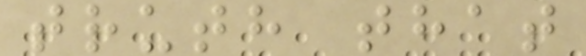truth that
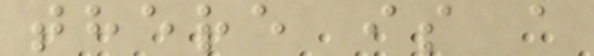there is a
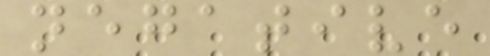negative
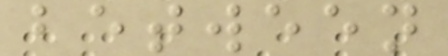between
